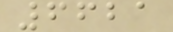6621
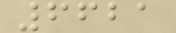6621
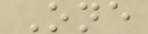One
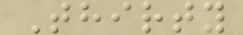Thirty
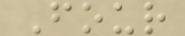Four
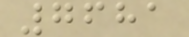7681
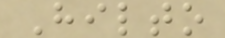Hilto
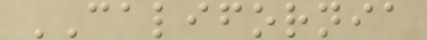CALIFORNIA
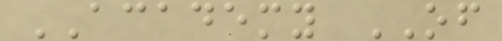ACADEMY OF
